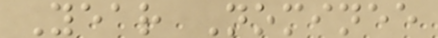Year Nominee
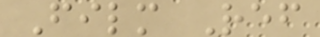Film Ref
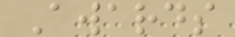Awards
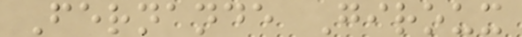Fernande Giroux
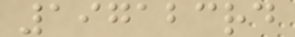197123rd
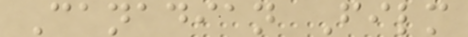Canadian Film
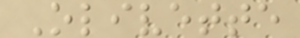Olivette
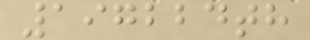197224th
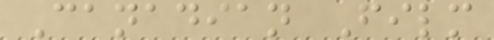Canadian Film
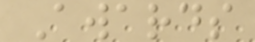Awards
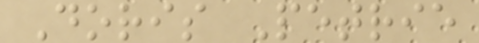Doris Petrie
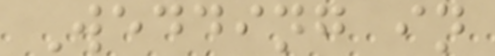Wedding in
